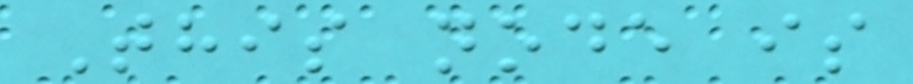This node is
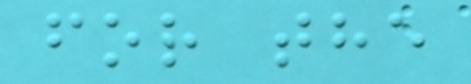for the
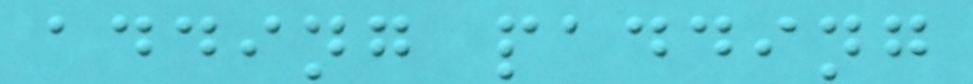adding padding
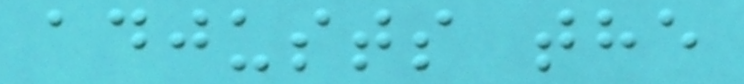adjusts the
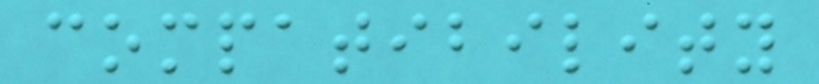compatibility
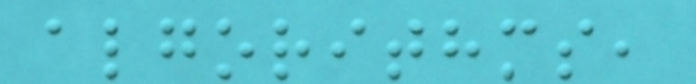algorithms,
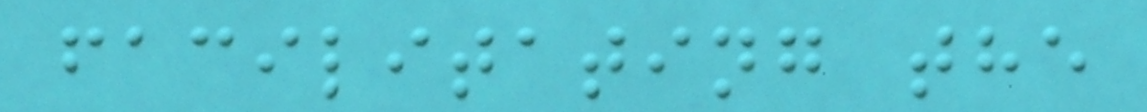facilitating the
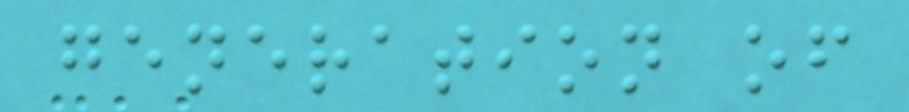generation of
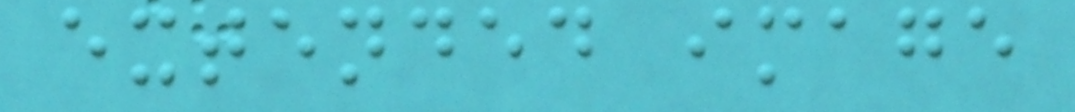extended image
